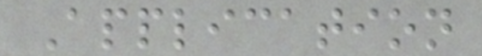Application
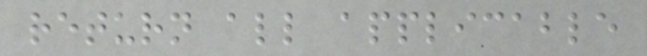return all applicable
